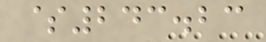$243.23
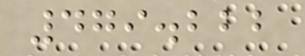479.222
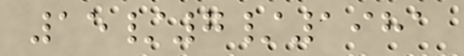15/7/1981
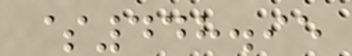$448.95
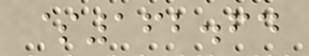$162.64
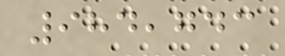984,743
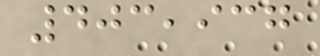403,937
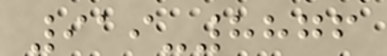919-8876
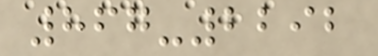867-2292
